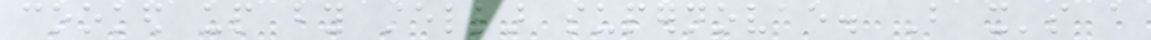cooked up by stellar supernovae. But it's a
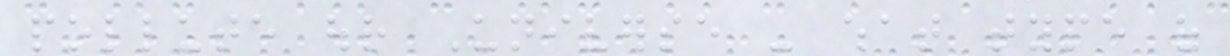pollute our Universe - what type of
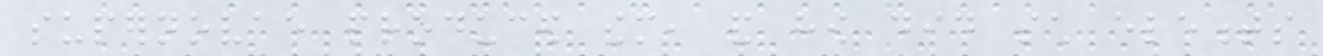supernovae produced them, and how did such elements
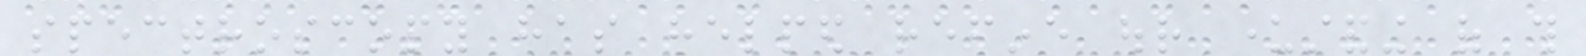spectroscopy has helped refine our understanding of this
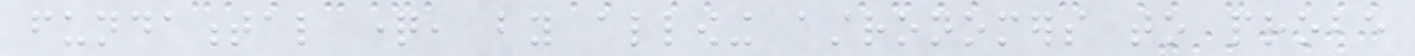fundamental question, by allowing astronomers to probe
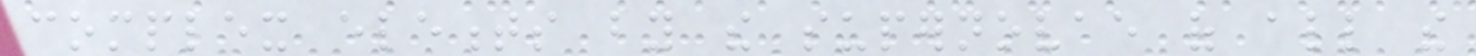complex elements by the supernovae of all the
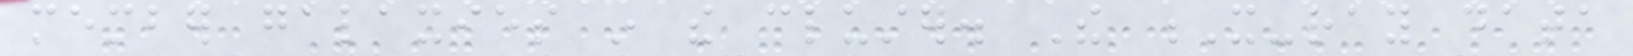member galaxies in the cluster. The X-ray data
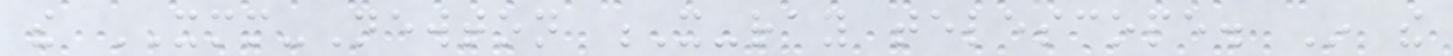the XMM-Newton X-ray telescope. In the
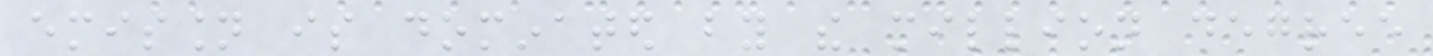emission is dominated by the million degree
